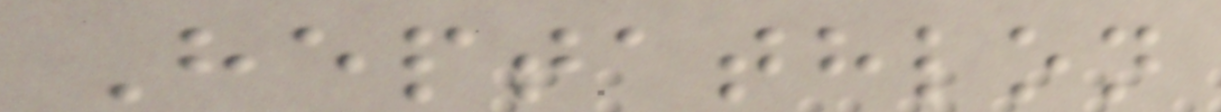Heptathlon
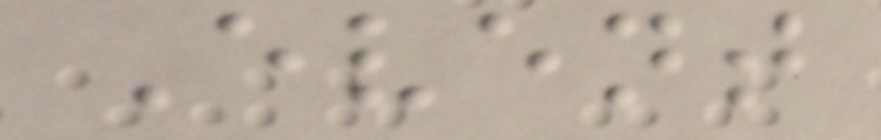Event
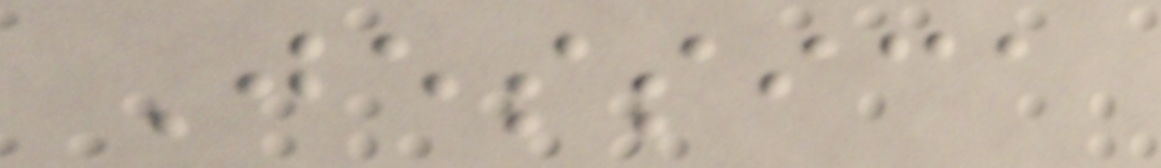Jessica
